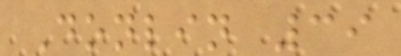Donlin 39
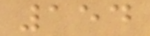154
